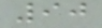90
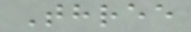Three
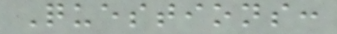Questions:
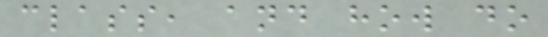class, and how do
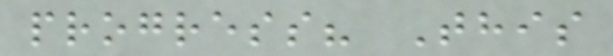progress? This
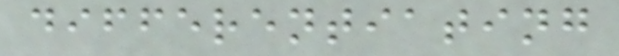differentiating
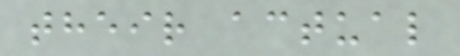their actual
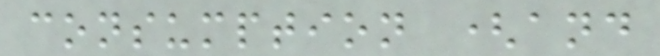consumption (and
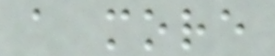a more
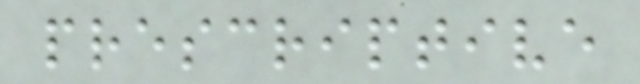prescriptive
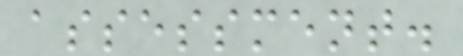assessment.
